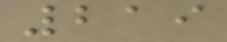219
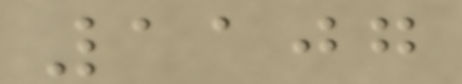1107
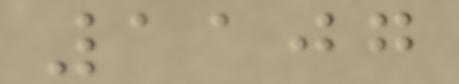1107
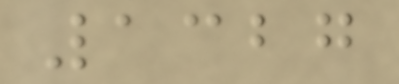1327
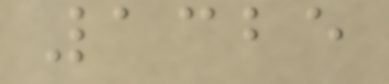1325
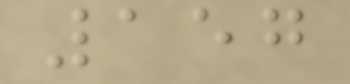157
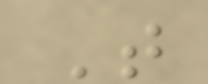T
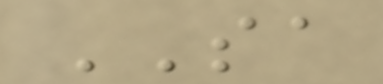SA
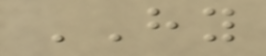HY
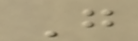G
